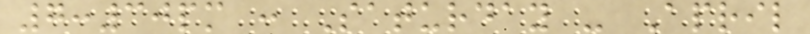7:30pm : Saturday - April
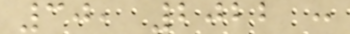30, 2022 :
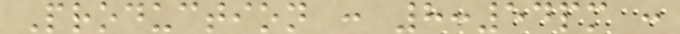Production : 8:54pm :
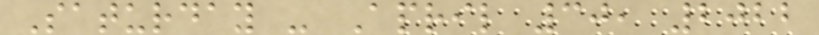Saturday - April 30, 2022
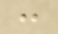:
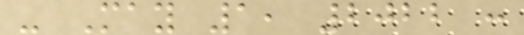- May 1, 2022 :
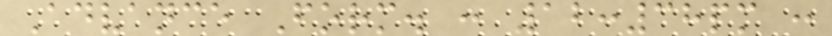Advance Form. : 12:38pm :
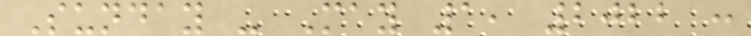Sunday - May 1, 2022 :
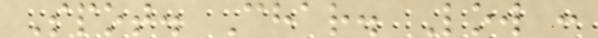Spot. Char. Low :
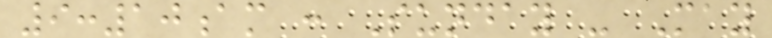9:10am : Sunday - May
